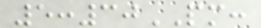5:30PM:
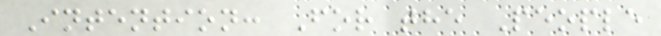Intention: For the People
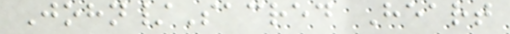John/Sacred Heart
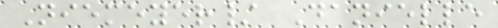Niemeyer/ Danielle
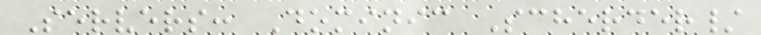Servers: Dominic Scherder/
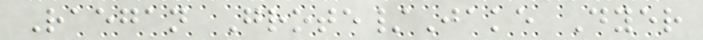Raegan Grote/Jake Dyer
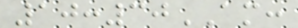10:30AM:
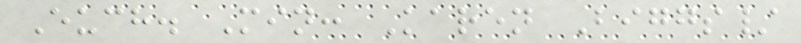Euch. Min: Karen Biggs/
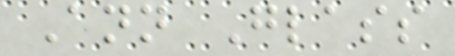Ann Glass
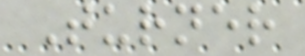Turner
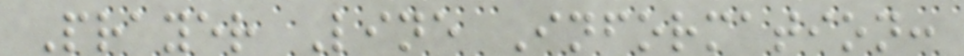Prayer Line Information:
